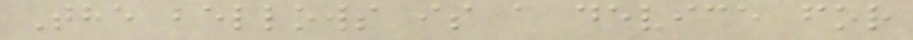The bellows is a device for
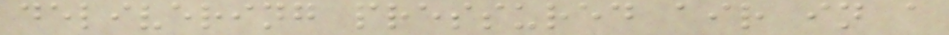delivering pressured air in a
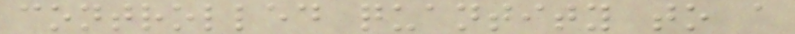controlled quantity to a
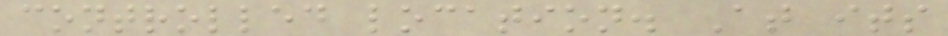controlled location. At its
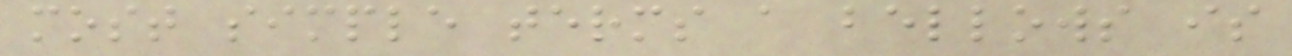most simple terms a bellows is
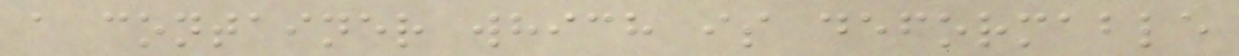a container which is deformable
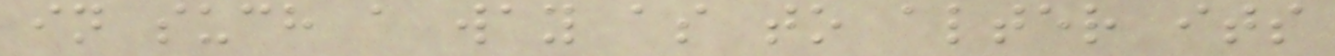in such a way as to alter its
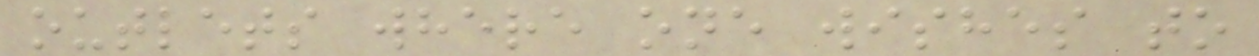outlets where one wishes to
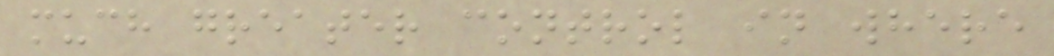much greater control in where
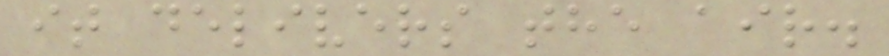it delivers the air.
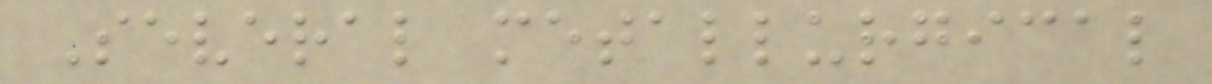Several metallurgical
